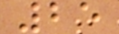25
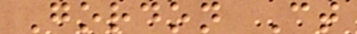Gordon Ct
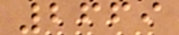2669
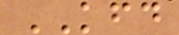KFD
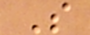S
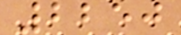2250
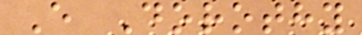E Dorothy
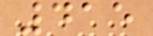415
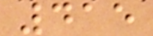415
